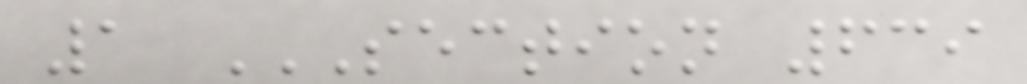1 SECTION 639
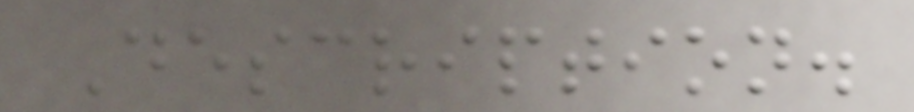Description.
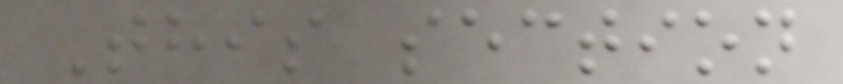This section
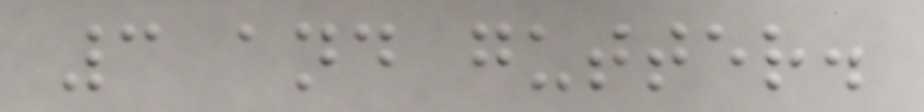3 and gutter.
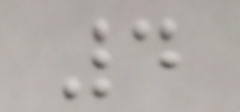4
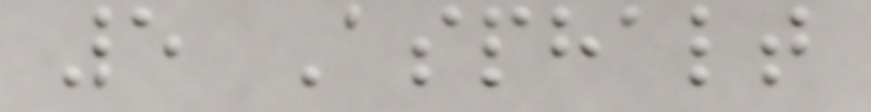5 Asphalt
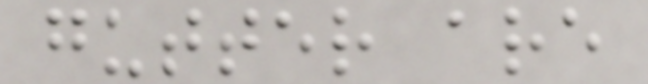gutter are
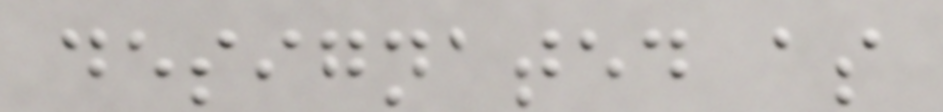designated as
